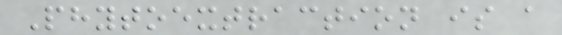Phytoextraction is a
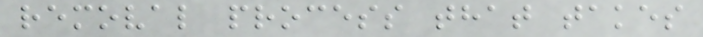removal process that takes
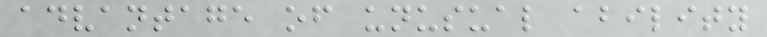advantage of unusual ability
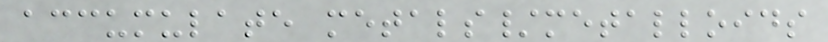accumulate metals/metalloids
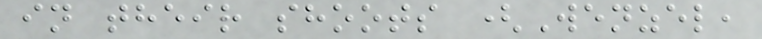in their shoots (Wenzel,
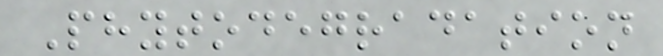Phytodegradation
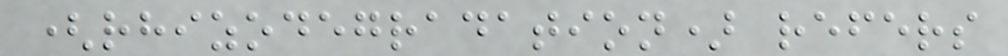(rhizodegradation) refers
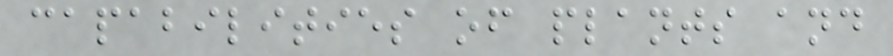capabilities of plants and
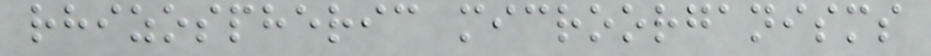rhizospheric microorganisms
